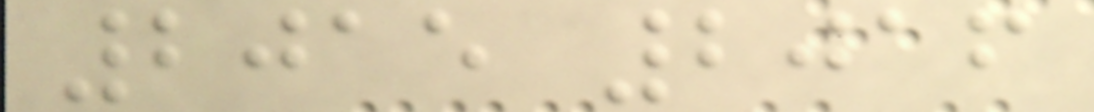2015 2016
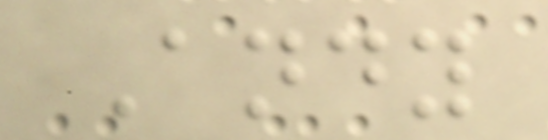Andy
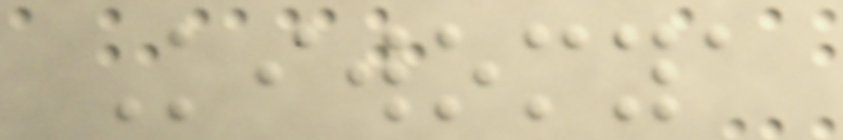Kiwomya
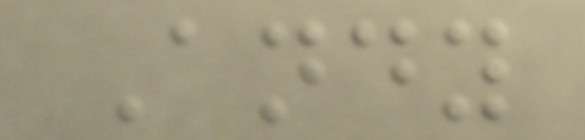Andy
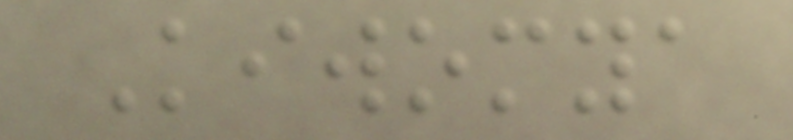Kiwomya
